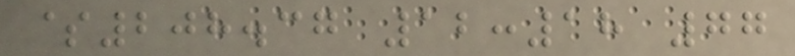$208.37 12:18 77
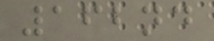162nd
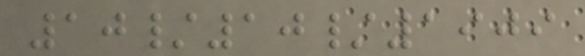10/10/1909
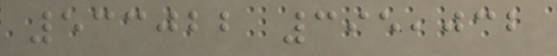533022 395,032
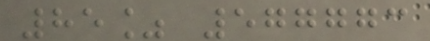85% 577773
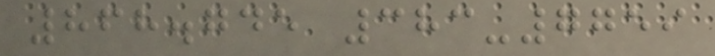868.745 383-7759
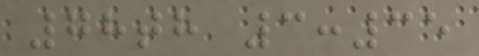78th 3:35
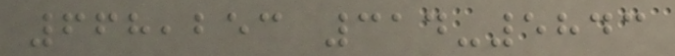668,253 314-5843
